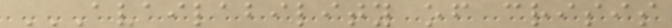AVAILABILITY OF CRISIS
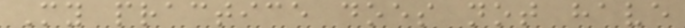My practice does not have
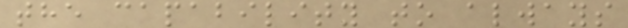the capability to always
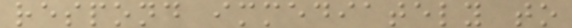respond immediately to
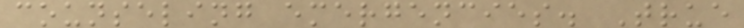counseling emergencies. True
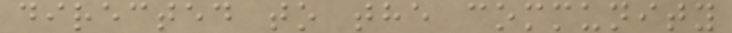directed to the community
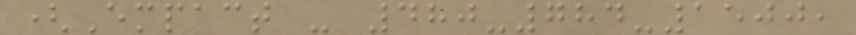(Empact - 480-784-1500,
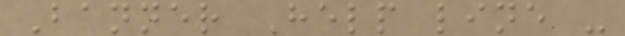Banner Help line -
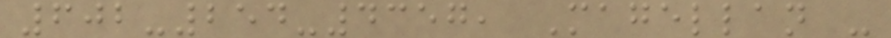602-254-4357, Magellan -
